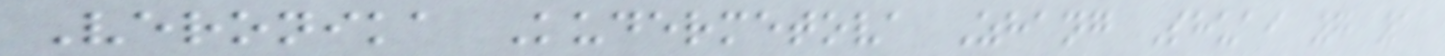Veronika Kudermetova Zhang Shuai 7 1
